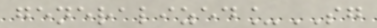generalized_SG
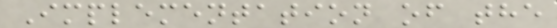Implementation of the
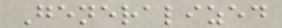Generalized
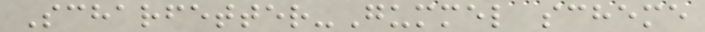Scharfetter-Gummel scheme
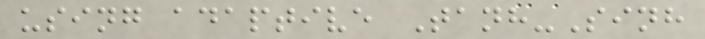using adaptive Tanh-Sinh
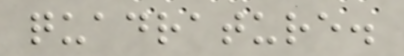quadrature.
